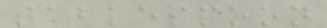tablespoon
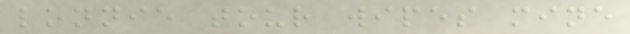lonnie tour wipes mine
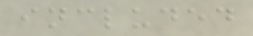included
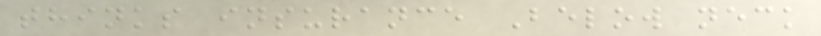thinks insurance Below neck
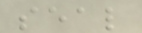seal
